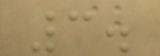3.
